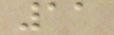11
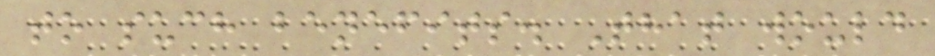to such benefits. That would
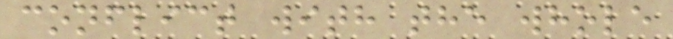conflict with the whole
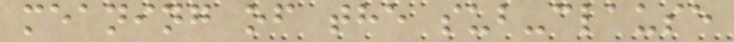meaning of the sub-clause
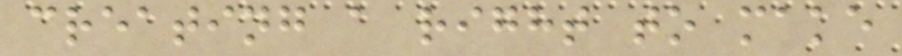creating a right to make
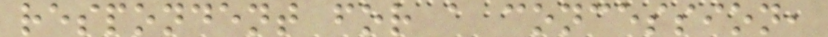respondent for a concession,
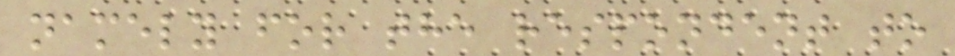namely for the respondent to
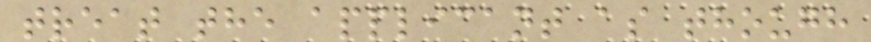treat the applicant as though
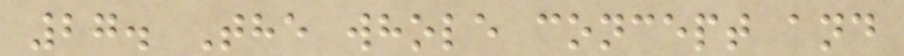27. The whole concept and
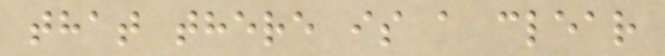that there is a clear
